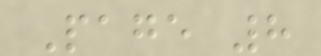Page 8
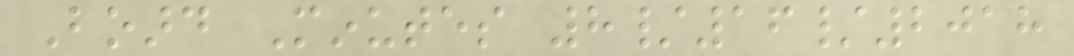Board Minutes 8/16/2018
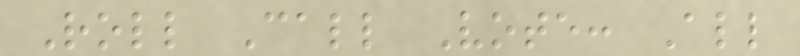Roll Call Vote: All
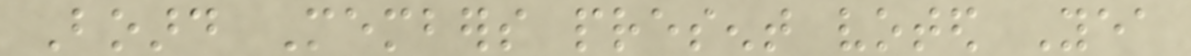Board Members present voted Yea
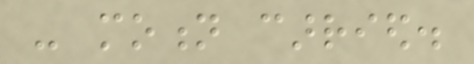- motion carried.
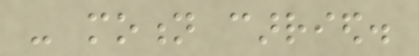- motion carried.
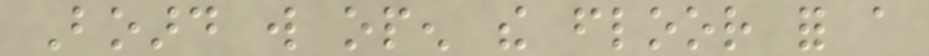Board will open the floor for a
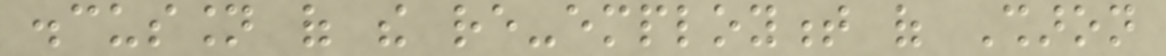discussion of the re-employment of Sharon
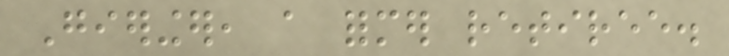Gieringer, a former retiree.
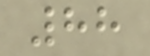88
